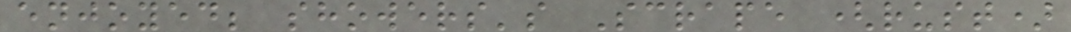enjoyed; showers's Scrape (rust)
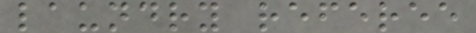laundry referee
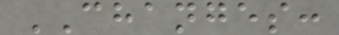CHANGES:
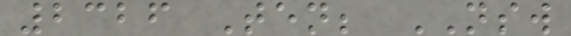2326 Ten; NSW
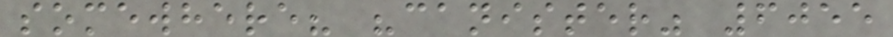somewhere? "canister" 6055
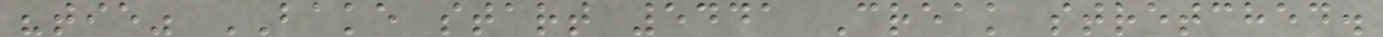"tie" BAKE start 5441 Creak stretched.
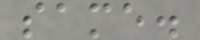same.
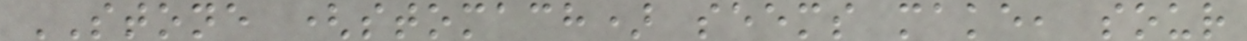STONE (stomach) seems make, sour
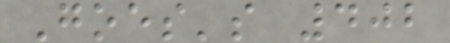Goes's 402
